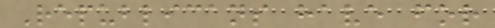Republicans have for
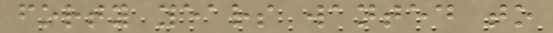forty years wanted to
